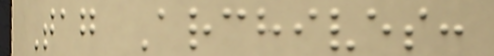Tag Archives:
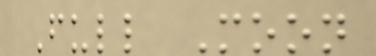Full Moon
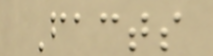Facts
